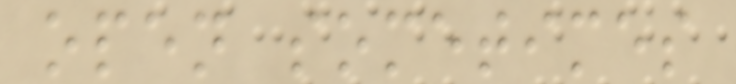open sometimes
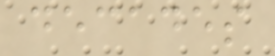decades
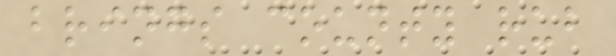brings county rub
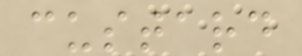custard
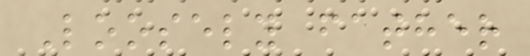Loosely father
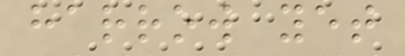harrow yet
